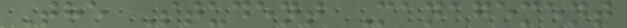The Student Management
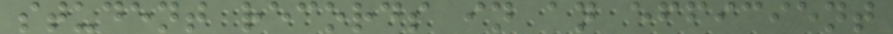student records in an efficient
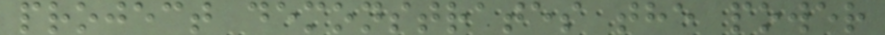project demonstrates the power
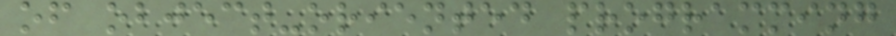of object-oriented programming
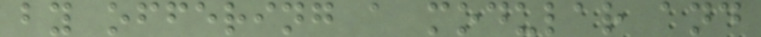by offering a modular and
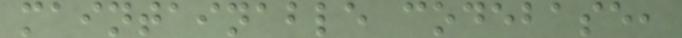maintainable codebase,
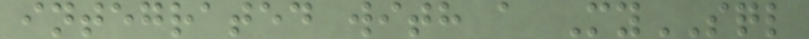integrated with a MySQL
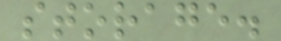storage.
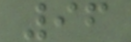96
